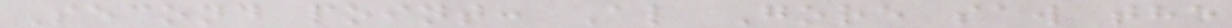Second point: Al Gore saw the
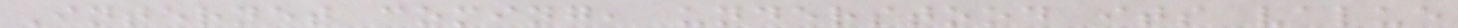Internet coming, understood its value
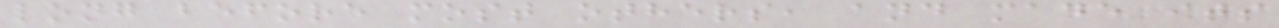long before most others, and made its
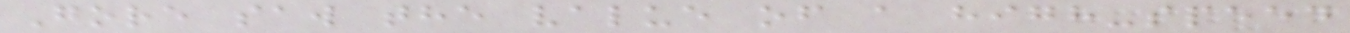Gore saw the value of a high-speed
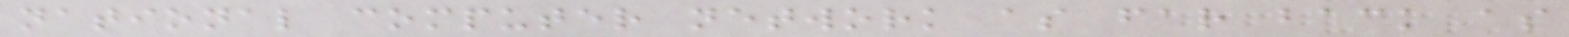national computer network as far back as
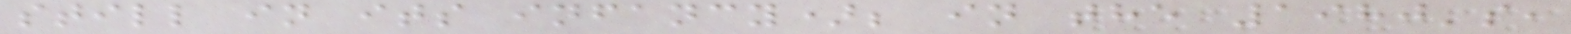still in its infancy); in the 1980's,
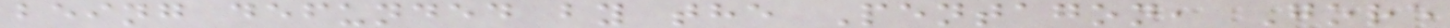being defunded by the Pentagon, Gore
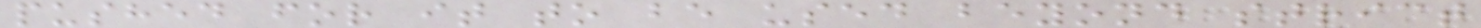pushed for it to be used beyond strict
